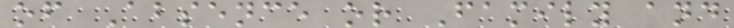of Absence or Family and
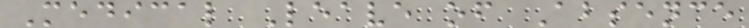Medical Leave of Absence
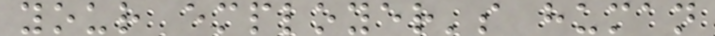your employer's human
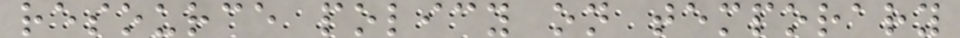resource policy on temporary
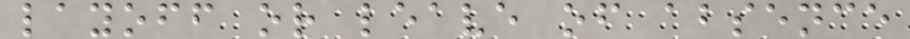layoff or leave of absence
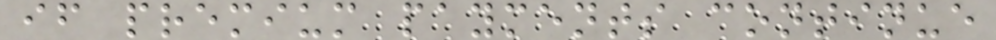if premium payments continue
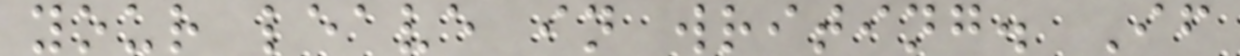your leave in writing. If
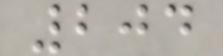204
